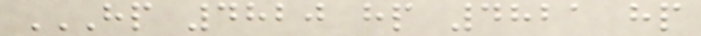HP 4820 HP 4821 HP
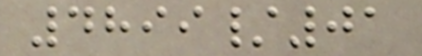4899/01
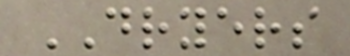DRYERS
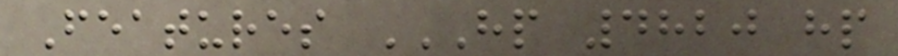Features HP 4820 HP
